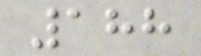188
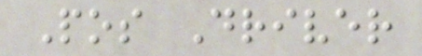Pos Driver
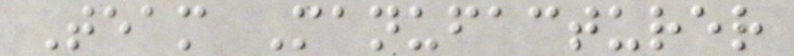Team Manufacturer
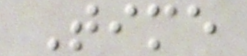Time
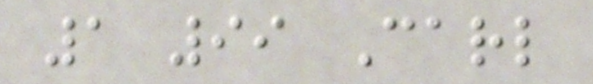1 99 Carl
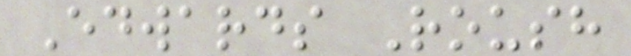Edwards Roush
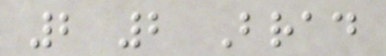2 2 Brad
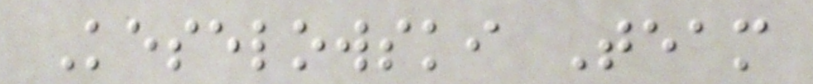Keselowski Team
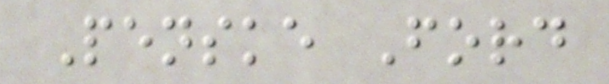Penske Ford
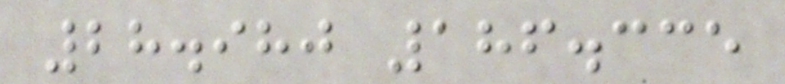28.980 186.335
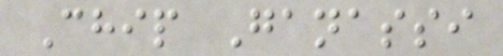Chip Ganassi
